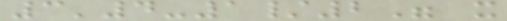3'4-1/2" x
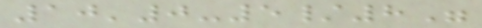10'0-5/8"
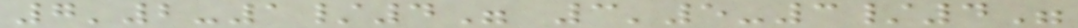7'2-1/4" 3'5-3/4"
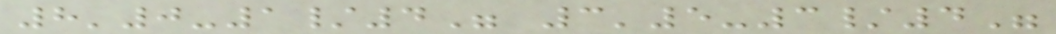8'0-1/4" 3'5-3/4"
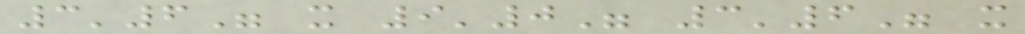3'6" x 9'0" 3'6" x
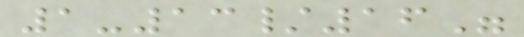1-13/16"
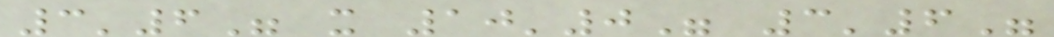3'6" x 10'0" 3'6"
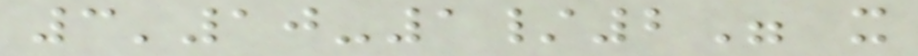3'10-1/2" x
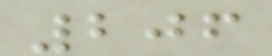206
